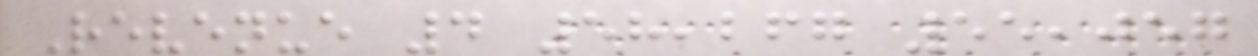Revenue 4 58,267 55,057
